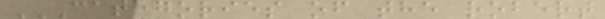CATEGORIES OF THE ROBERT
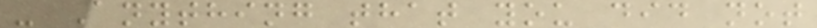- Anything that you did not
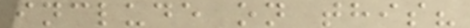include on this?
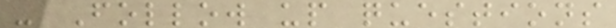- Follow up questions
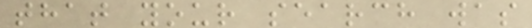that your search was
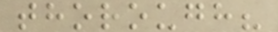thorough?
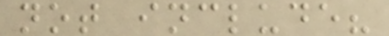not include?
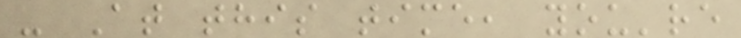- At this time, you're
